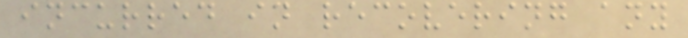incurred in recovering any
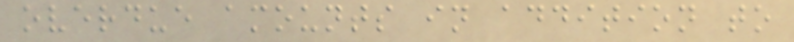overdue amounts in addition to
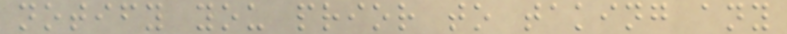notify you prior to taking any
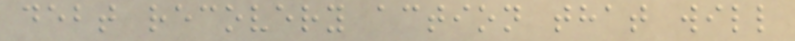debt recovery action that will
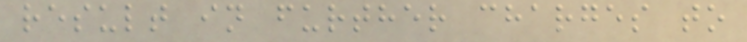result in further charges to
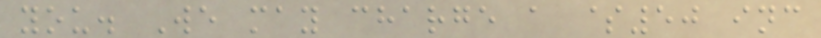you. We may charge a $50 inc
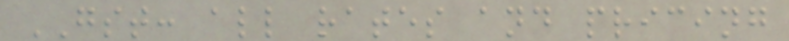GST: all rates and pricing
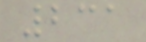231
